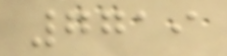7719
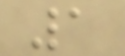1
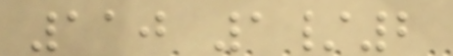110 1/2
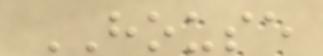HOUSE
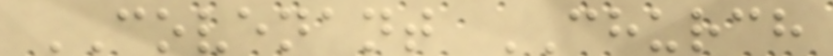COVENANT CHURCH
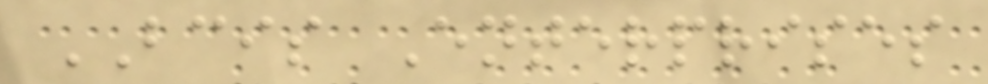BCIS Enterprises
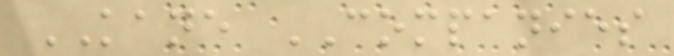KANE COMPANIES
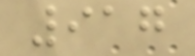917
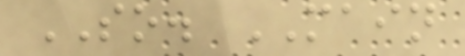SO. MAIN
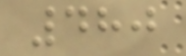480
